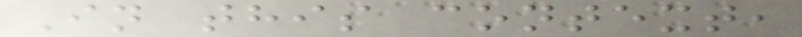In this context,
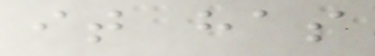it has
